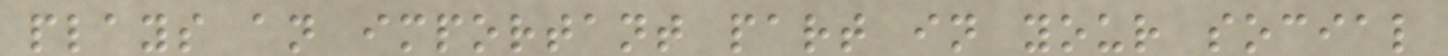plays an important part in your social
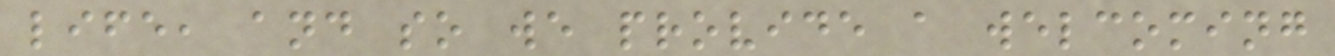life, and so we provide a welcoming
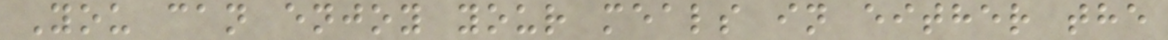You can enjoy your meals in either the
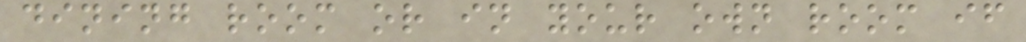dining room or in your own room if
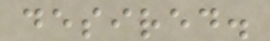desired.
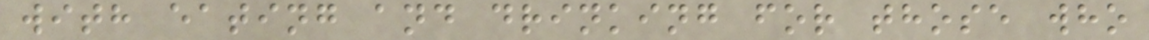with eating and drinking for those who
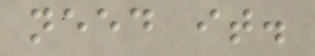need it.
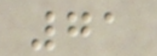71
